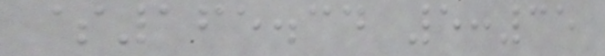$165.34 5:35
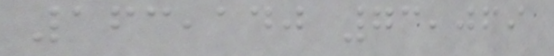163,140 73,069
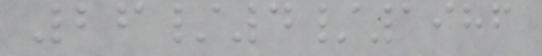26/4/1986
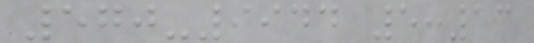570-9944 5:13
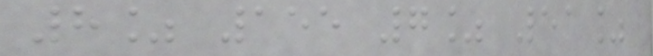8% 155 7% 51%
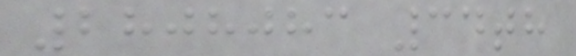2808083 34th
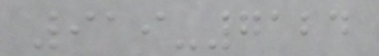919-7124
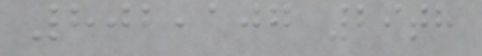802,107 29th
